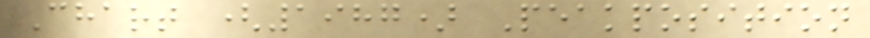Chart (1987) Peakposition
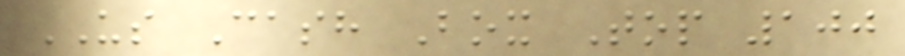US Cash Box Top 100
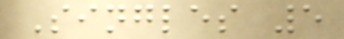Singles 5
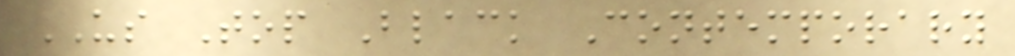US Top Black Contemporary
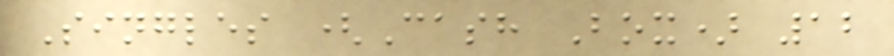Singles (Cash Box) 12
